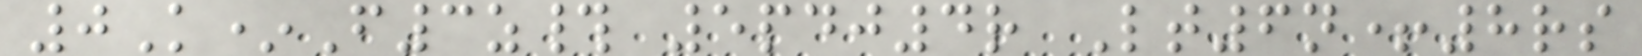0K*F3z# 5pdj4r Lt6n+8rs
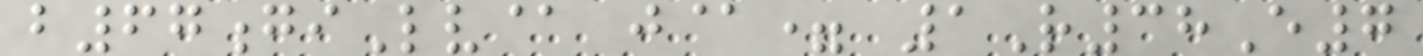b67giLv@ j@= 1R38E7
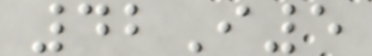42I5
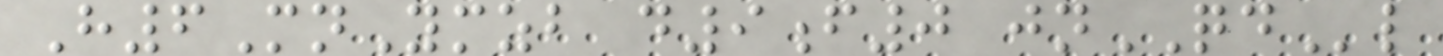H6MnYmzb d9f0 jnQDl
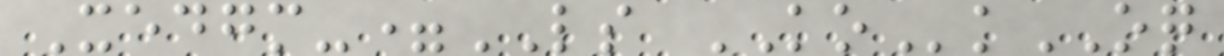Xedgm-=LS KOkOQ
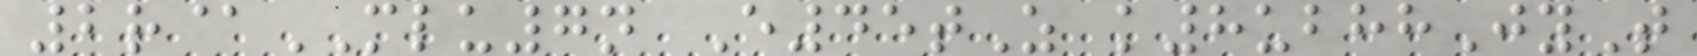2r@MLU7n E45tZ k8ubhhJyT
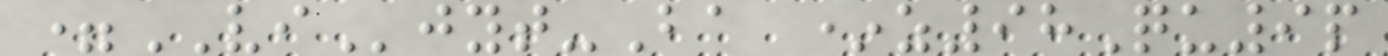=VIjyt-Ba *z98Qu9p
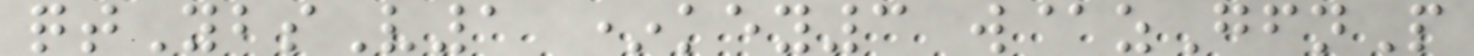qtYbsV1 *key3 w@zGfnP
